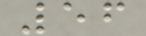56
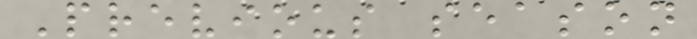Previous season
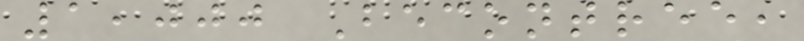1,000 Becontree,
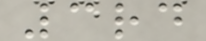3rd
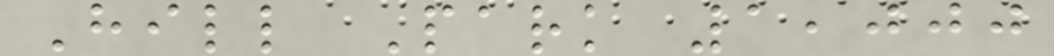Hill Park 1,000
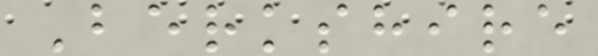Berkshire
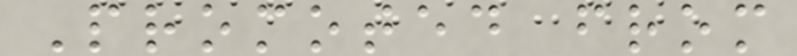Promoted from
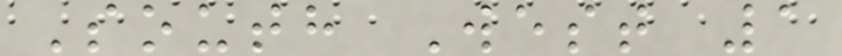South West 1
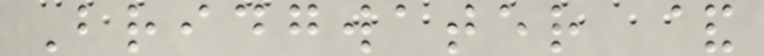Bridgwater &
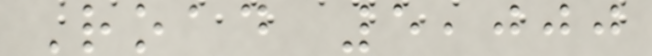Road 5,000
